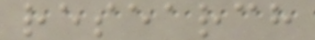research
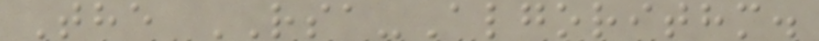The RSA-Algorithm.
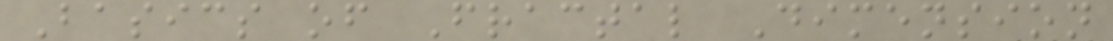Basics of Fractal Dimension
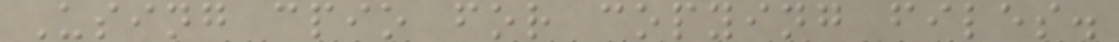Using cpio for copying files.
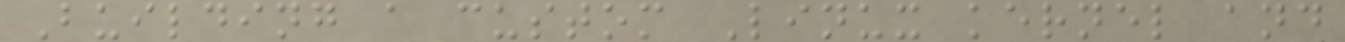Building a custom Linux kernel and
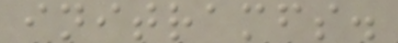initramfs.
